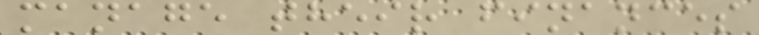manage their finances
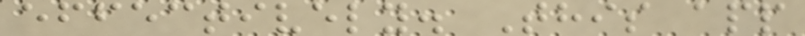effectively. This app
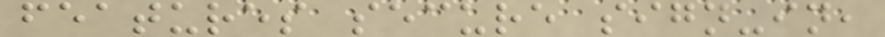features secure sign-in,
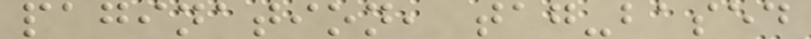pagination, tag-based
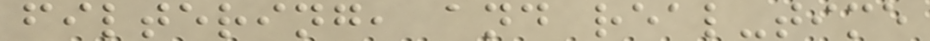filtering, and real-time
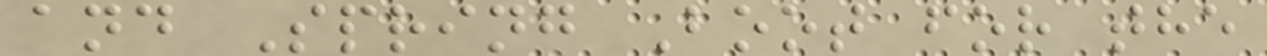and Spring Boot for the
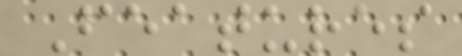Features
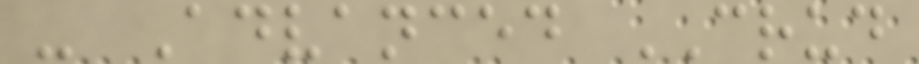- Advanced CRUD
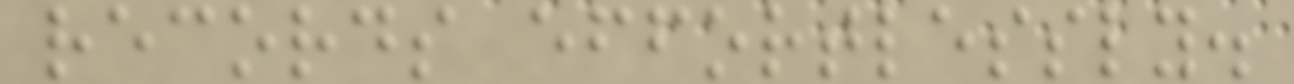records effortlessly.
